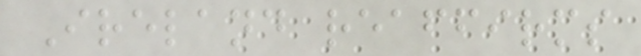Ireland reaffirms
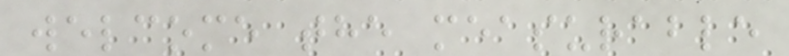welcome the measurable
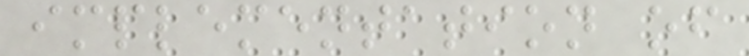implementation of
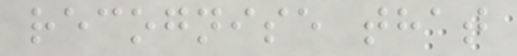recognise that
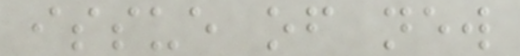issue of new
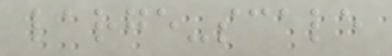large-scale
